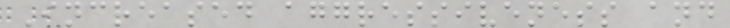Increased aggressiveness and
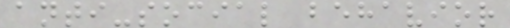anti-social behavior
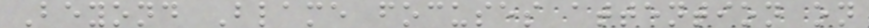Beyond Blame focuses attention on
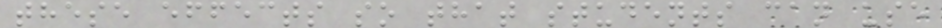these effects so that students can use
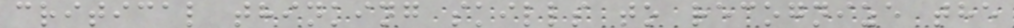critical thinking skills to recognize the
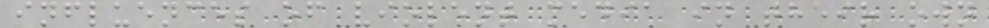influences of violent media in their own
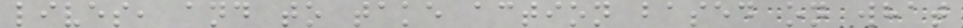lives, and to take action based on what
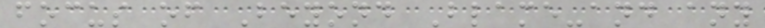focus of Beyond Blame-and any
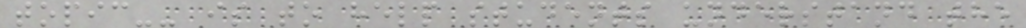topic-- is to help students understand the
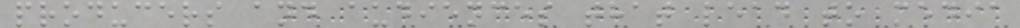producers and audiences that lead to media
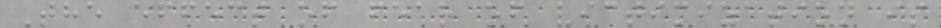The effect of fear of victimization is
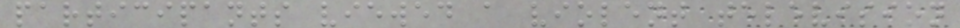participants viewed a violent television
